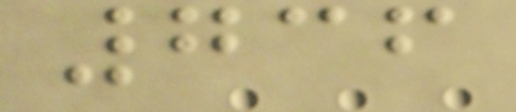736
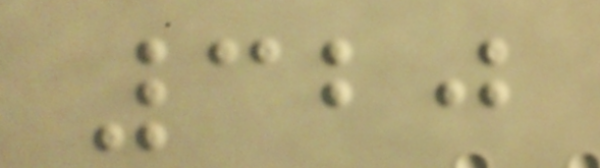320
